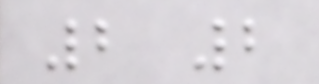2 2
